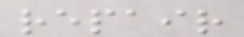repair
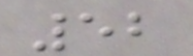52
